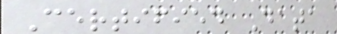Certified Data
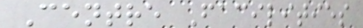Centre Facilities
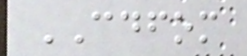CDFOM
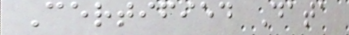Certified Data
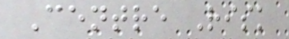Centre Risk
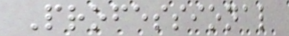Professional
